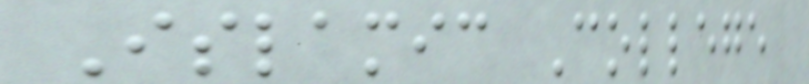Islamic College
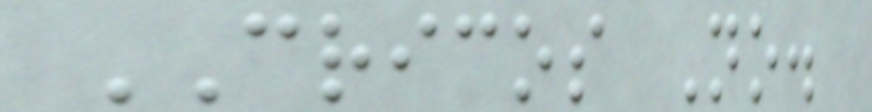CRICOS No.
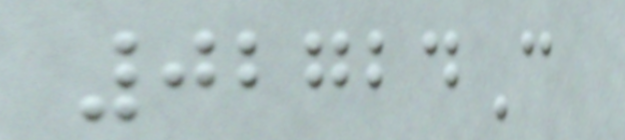02724C
